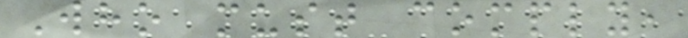Who must comply,
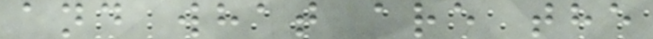and what are the
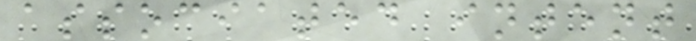associated intent
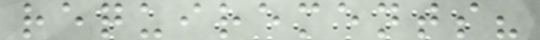requirements?
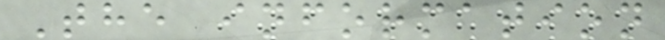The information
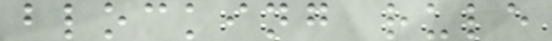blocking rule
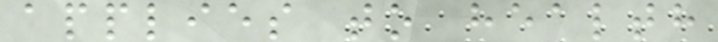applies to health
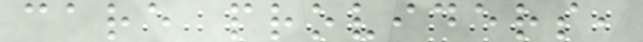care providers,
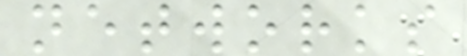networks
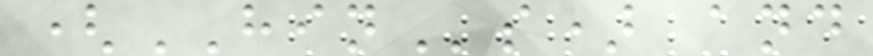(HINs) and
